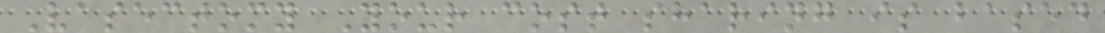Vasectomy Your cost sharing is based
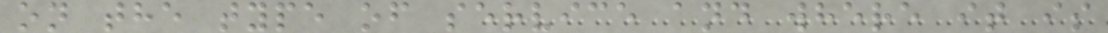on the type of service and where it is
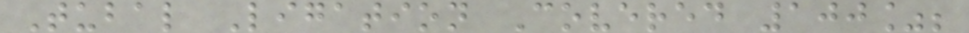Tubal Ligation Covered 100%;
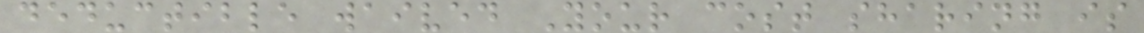deductible waived Your cost sharing is
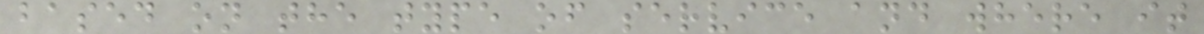based on the type of service and where it
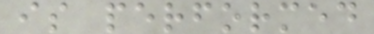is performed
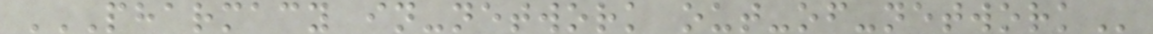PHARMACY IN-NETWORK OUT-OF-NETWORK
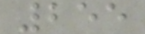255
